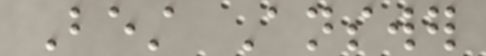Best Answer
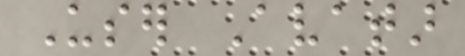User Avatar
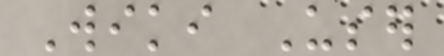Wiki User
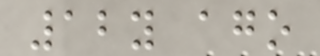12y ago
